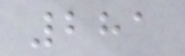281
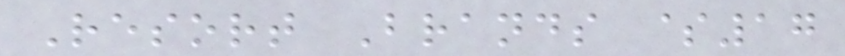Resort Brands $17
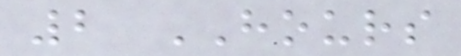2 HOURS
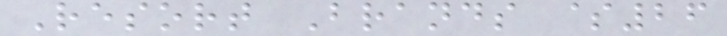Resort Brands $26
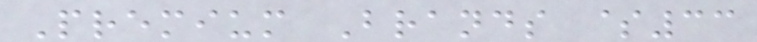Premium Brands $33
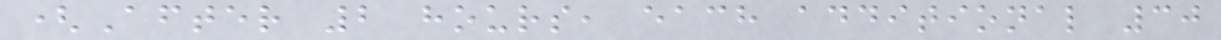(After 2 hours, each additional 30
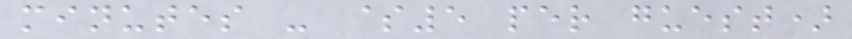minutes - $5 per guest)
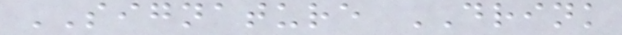SIGNATURE DRINK
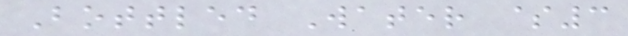Bottled Water $3
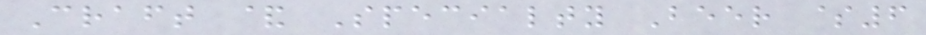Craft & Specialty Beer $6
